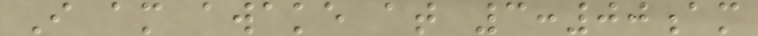I am awake at 3:00am
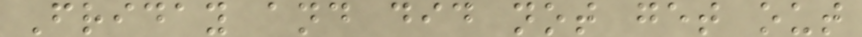Friday and did not get out
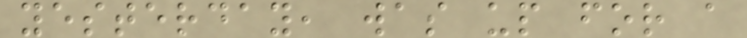yesterday, was up for a
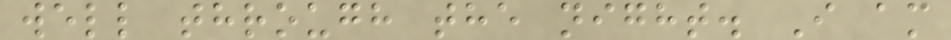well through the night. I am
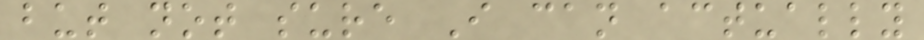but not sure I can actually
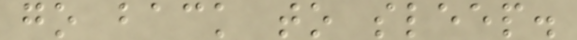go back to sleep.
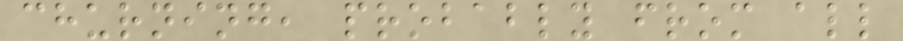churning, probably from all
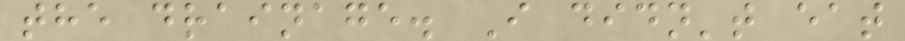the drainage. I didn't eat
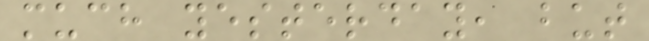much yesterday, but
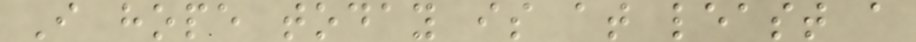I hope today is at least a
